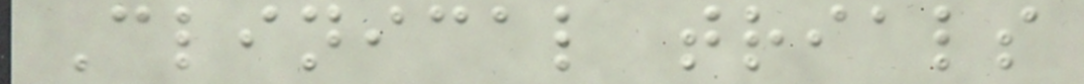Clinical trials
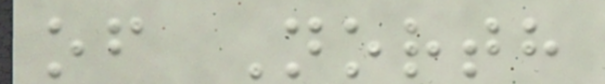of North
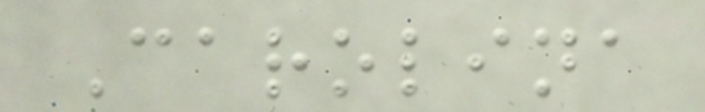Carolina
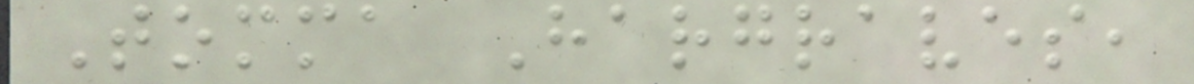Tomma Hargraves,
